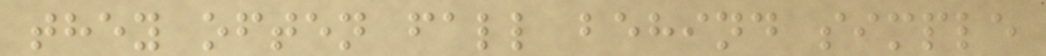they often fall behind simple
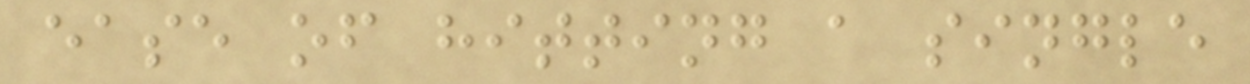ease of hitting a single
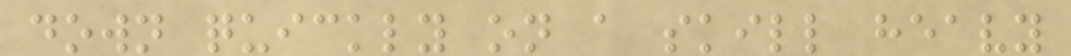down quickly on a skill heavy
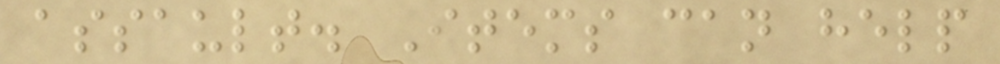assault. Items can help
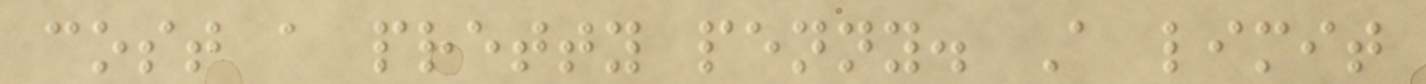cost a pretty penny. A limit
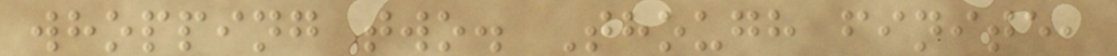whopping two. Though finite,
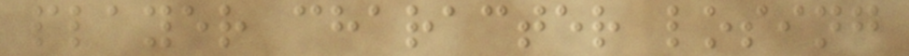player character losing
